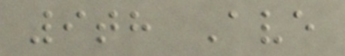9th Ave
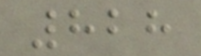828
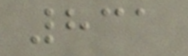831
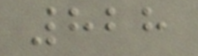828
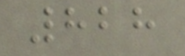828
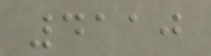4110
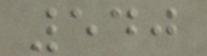540
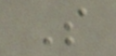S
